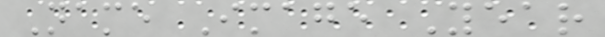Name Image Year
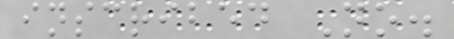inscribed No.
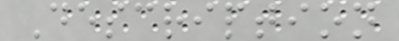Description
